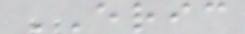ERIC
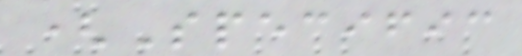(Specific
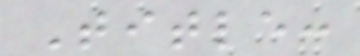Title:
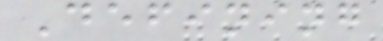Defining
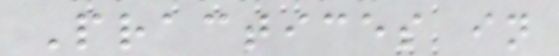Practices in
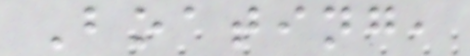Boating,
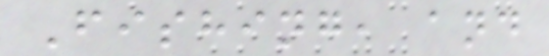Fishing, and
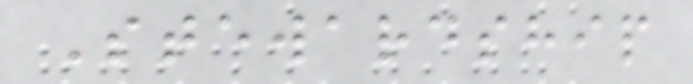Stewardship
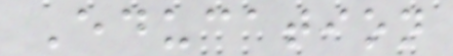Education
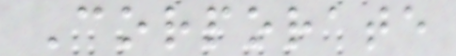Corporate
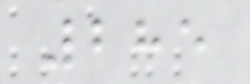285
